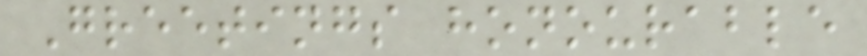Greetings honourable
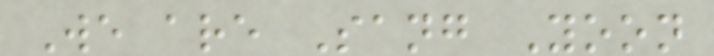We are Sang Yoon
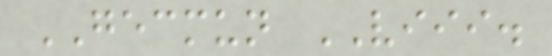GECMUN VIII.
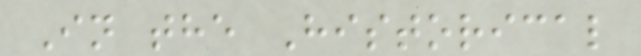In the Historical
